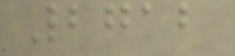2712
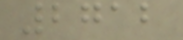2712
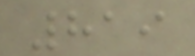819
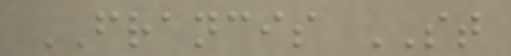FRANCIS ST
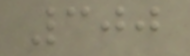300
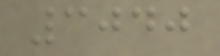3040
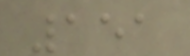151
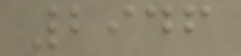2946
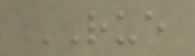RUE
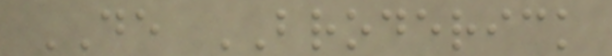DE BRODERICK
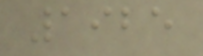1925
